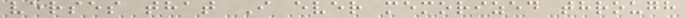verses that I ever memorized through
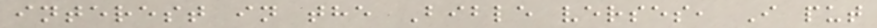interest in the Bible verses, I put
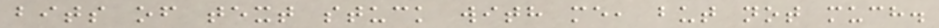bits of text stuck with me, but not much.
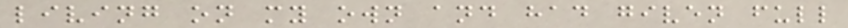living on my own and had given full
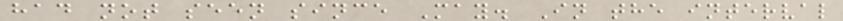had not seen since May. In the interval
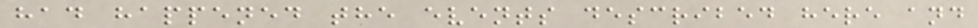had happened the events described here and
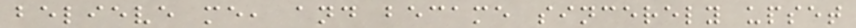believe me, and became sincerely upset
